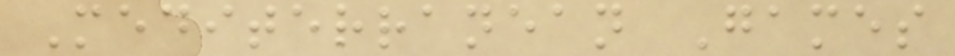Mediterranean Games
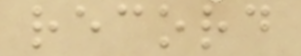record
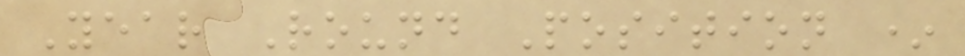Year Round Position *
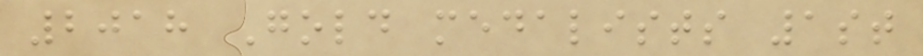2018 Gold medalists 1st
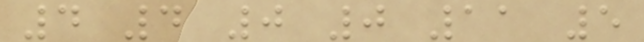4 4 0 0 11 5
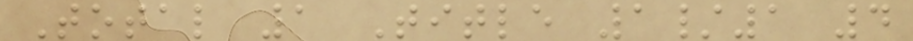Total 1 Title 1/1 4
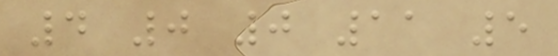4 0 0 11 5
